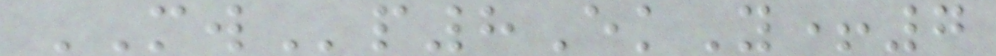MWp8EkY+7
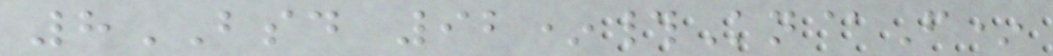8BSD 92*#Kn@F*
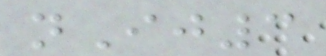nIj3
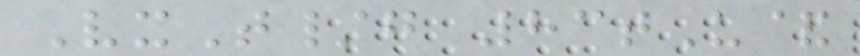VxT/g 83tU&
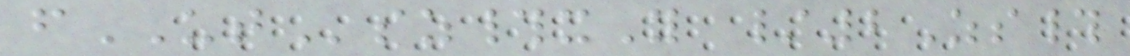fUTsz#xY /2Zs#
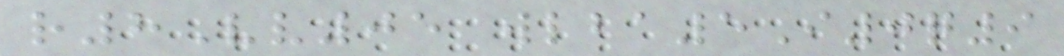r8Vv05 wlba5I0q9
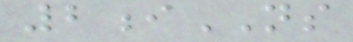2iNS
